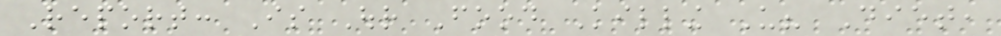Report: Is Our Food Killing Us? Diet,
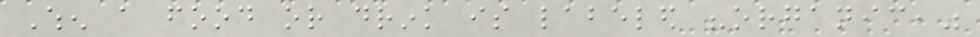When a food or drink is labeled "organic,"
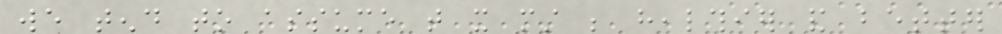we tend to assume that it must be healthier and better
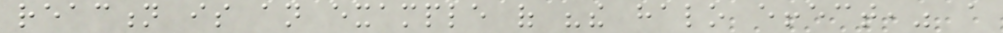reaction is an example of "the halo effect," a
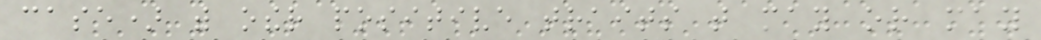case) with other positive traits that may or may
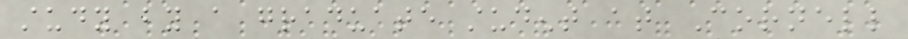study by a graduate student at Cornell
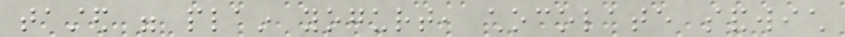tasted were plain yogurt, chocolate sandwich
